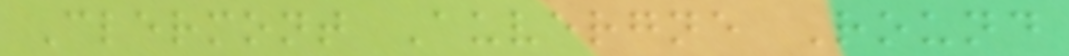Clermont Auvergne Round
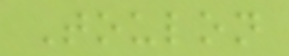Toulon
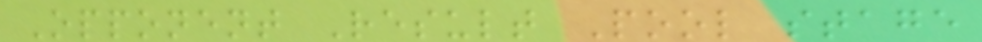Opponent Result Pool stage
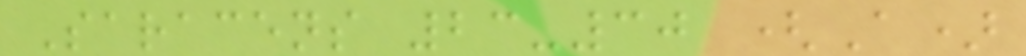Saracens 23-30 (A)
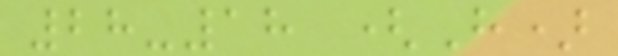28-18 (H)
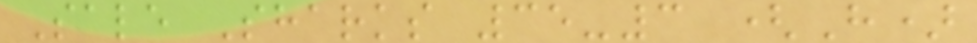Sale Sharks 35-3 (H)
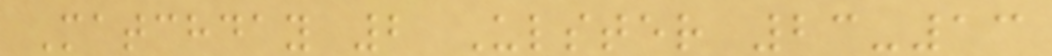Matchday 2 Ulster 23-13
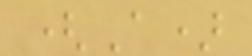(A)
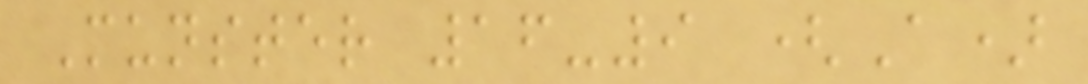Munster 16-9 (A)
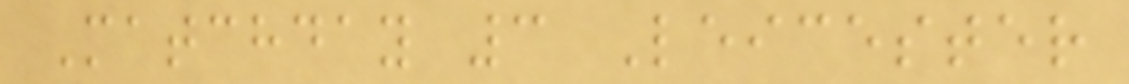Matchday 3 Leicester
